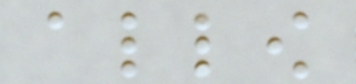allow
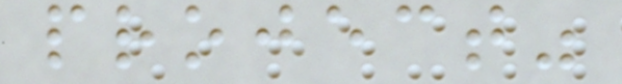project"
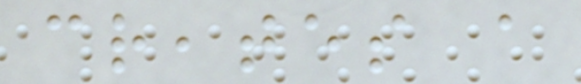creates a
